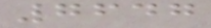7647
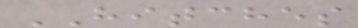HITCHES
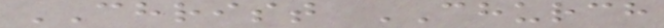CHRIST CHURCH
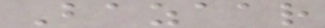Bazaar
